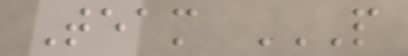Team P
